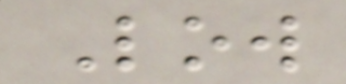Low
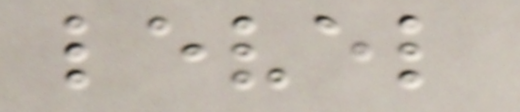level
